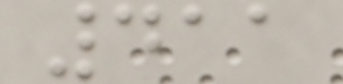411
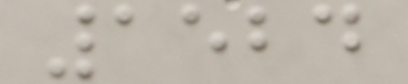1524
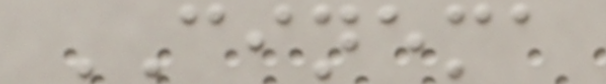CINEMA
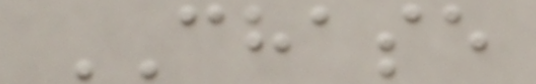CHASE
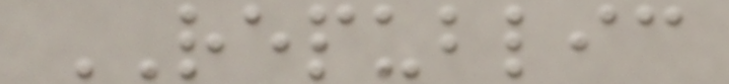REPUBLIC
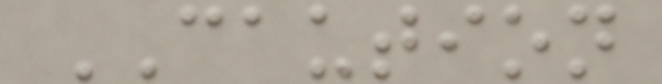CAUTION
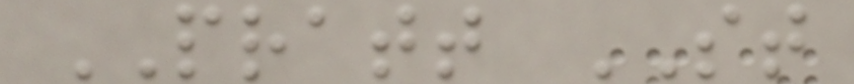PRATT ST
